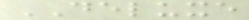DELUXE
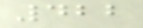422
